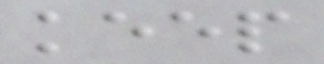keep
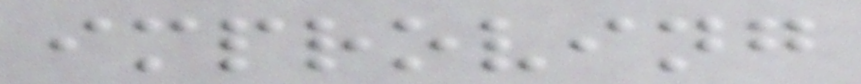improving
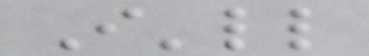I'll
